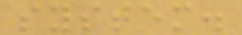system.
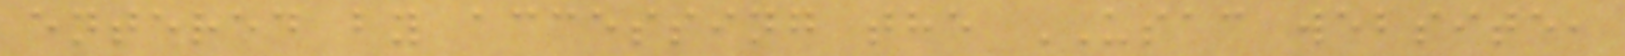entered by accessing the USAC website,
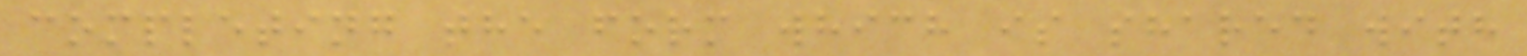completing the form which is shared with
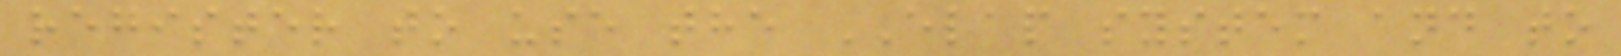register to use the ELAP system and to
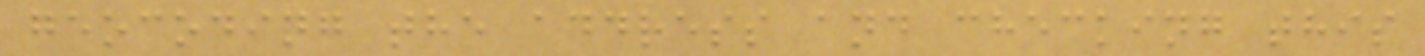geocoding the address and checking this
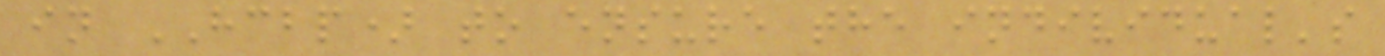in HCBP) to ensure the individual's
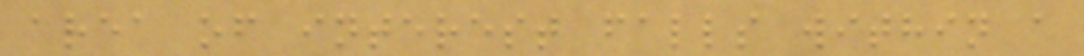area of interest falls within a
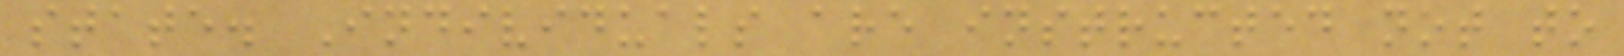state. Individuals are instructed not to
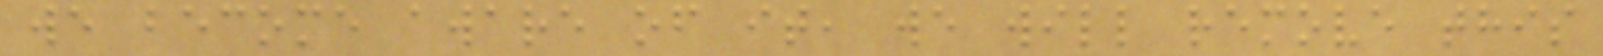we become aware of it, we will remove this
